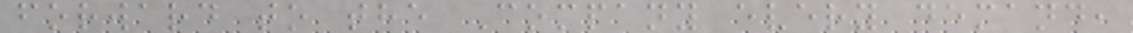forward to the Company every demand,
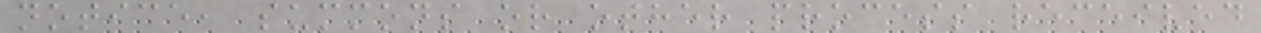notice, summons or other process received
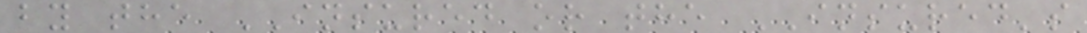by the INSURED or the INSURED's
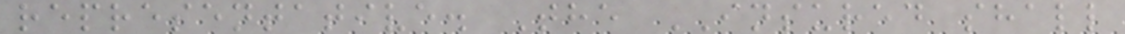representative. The INSURED shall
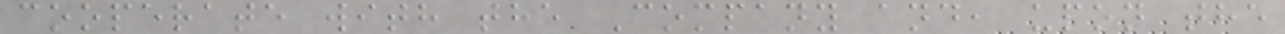cooperate with the Company and, upon the
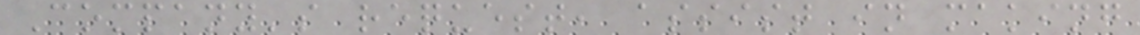Company's request, assist in making
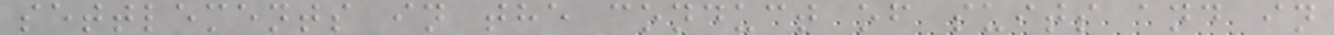settlements in the conduct of suits and in
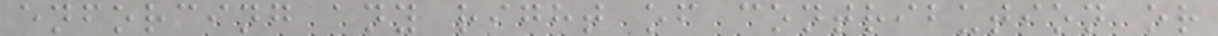enforcing any right of contribution or
